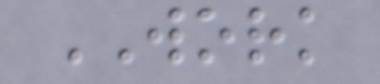WORK
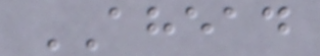AHEAD
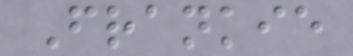Frankie
